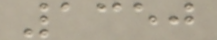1350
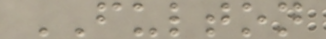FULTON
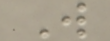W
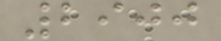2900
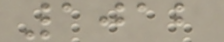1012
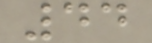44
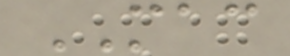MAC
